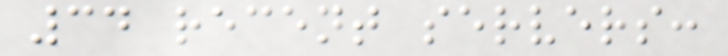34 recent servers:
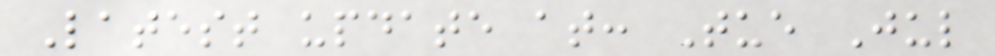Latest update at: Tue Jul
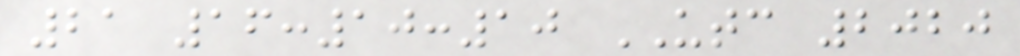21 16:10:10 UTC 2020
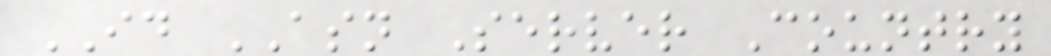ID ASN Server Country
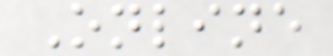Online
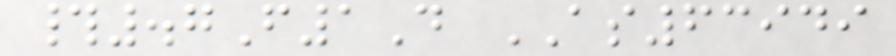#.7F1D AS63949
